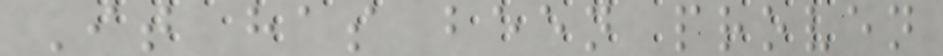It has been proven
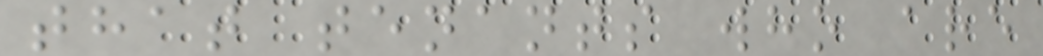that tenants who are
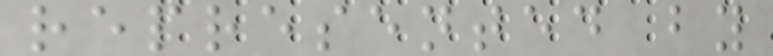represented by
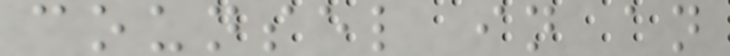counsel in an
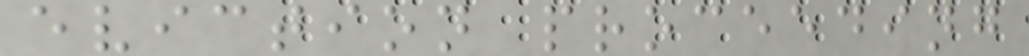eviction proceeding
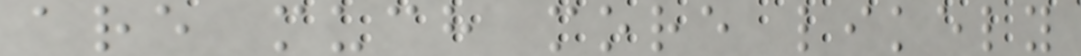are much more likely
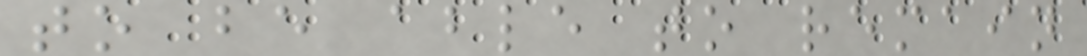to be able to remain
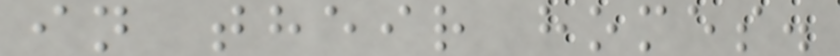in their homes.
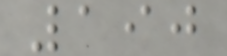190
